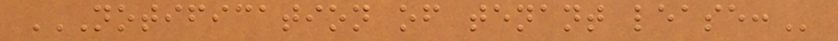NOTIFICATION OF TENANT LEASE:
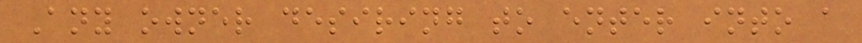Any owner desiring to enter into a
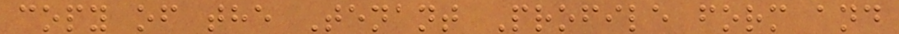copy of the Tenant Profile form and
